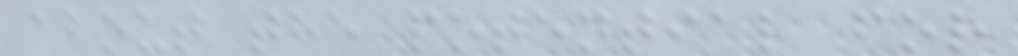about the potential for
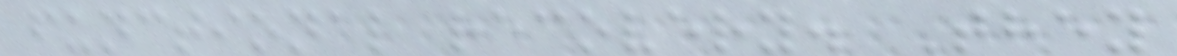functional recovery. They
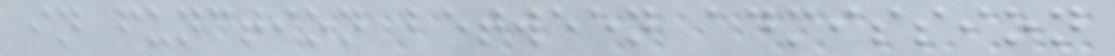in function between admission
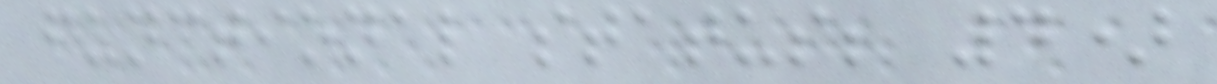functional status; 4)
